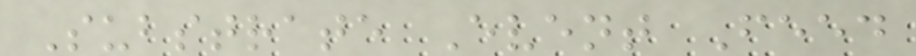Substrate Event Feed
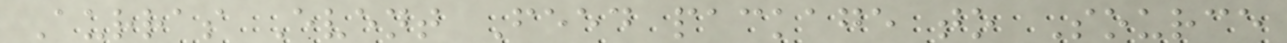Aurras Event Feed package to Source
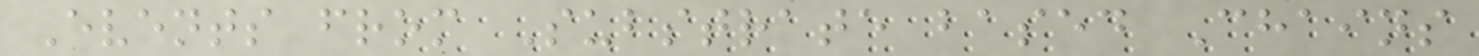Events from Substrate based Chains
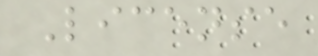License
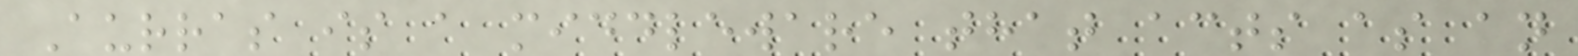Aurras is a middleware that acts as an
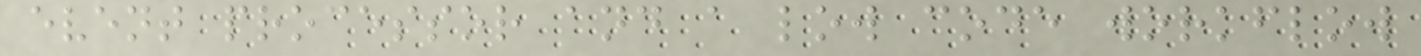event processor and a low code workflow
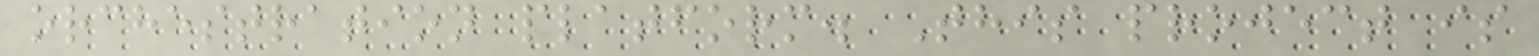orchestration platform. This project is
